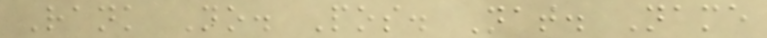Rank No. Pos. Nat. Name
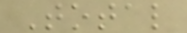Total
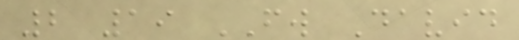2 19 FW David
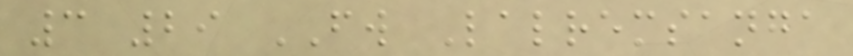3 29 FW Lalremsanga
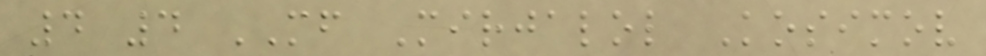4 4 MF Mirjalol Kosimov
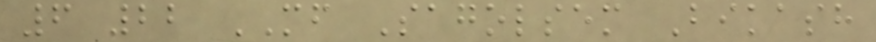6 22 MF Sagolsem Bikash
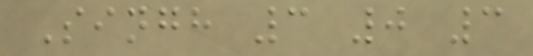Singh 3 0 3
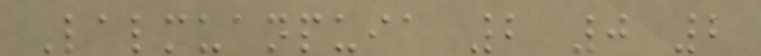Lalmuanpuia 2 0 2
